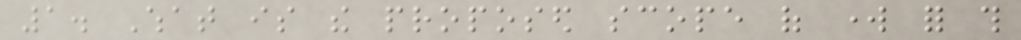1. What is the proposed scope of work for this
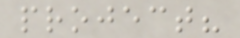project?
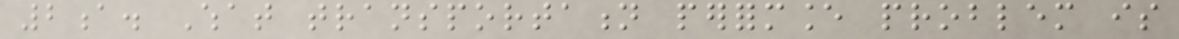2a. What transportation performance problem is
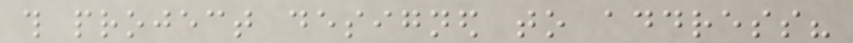this project designed to address?
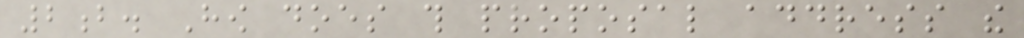2b. How does this proposal address the
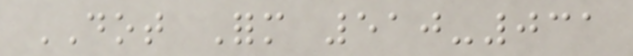DOT Form 510-031
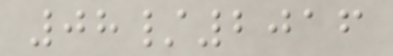08/2016
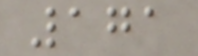171
